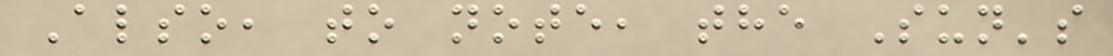Also, to note, the Sun's
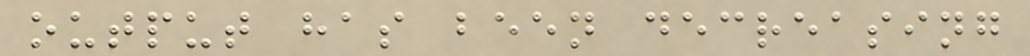output has been decreasing
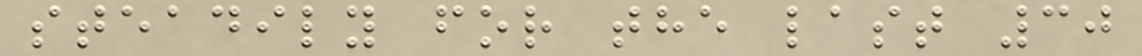steadily for the last 30
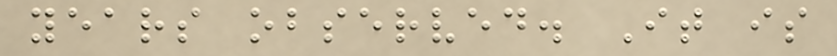years observed. It is
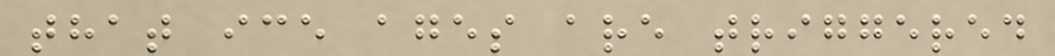that ice ages are triggered
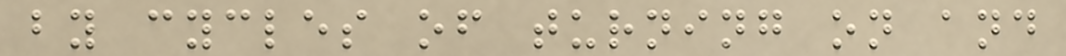by cycles of turning on and
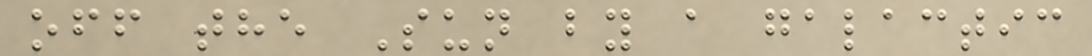off the Sun by a galactic
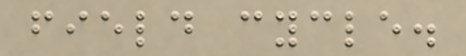field cycle.
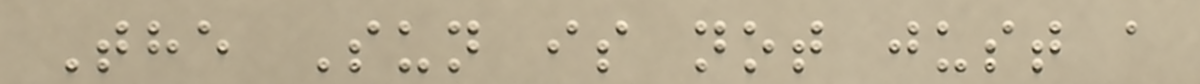The Sun is not just a
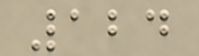124
